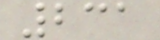231
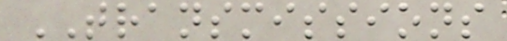TRANSMISSIONS
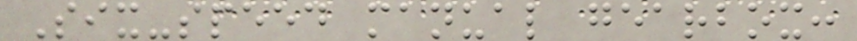Six-speed manual gearbox:
